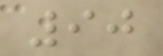90
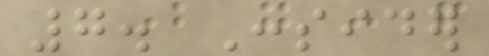7. Consider
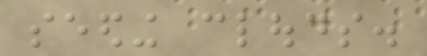seeding clouds.
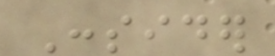Consider
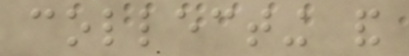collecting and
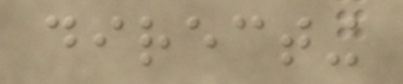directing
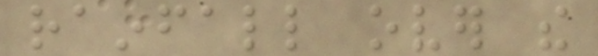rainfall over the
